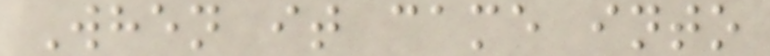When it came into
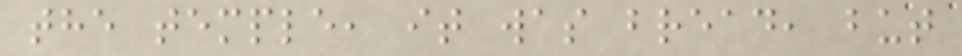the temple, it was bread, but
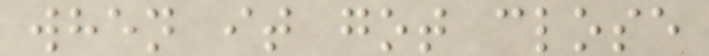when it got close
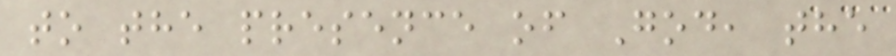to the presence of God, the
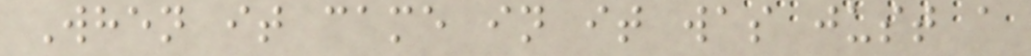When it came in it was just a
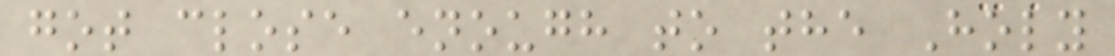got close enough to the Holy
